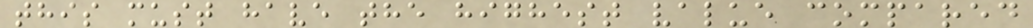this must have the highest value compared
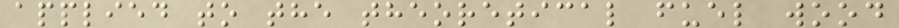applied to the theoretical fuel wood
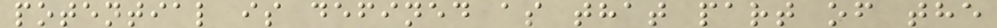potential is defined as that part of the
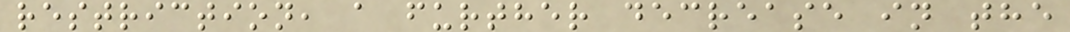restriction, a further decrease in the
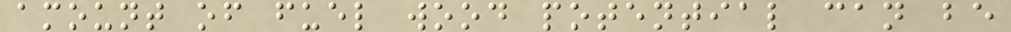amount of fuel wood potential can be
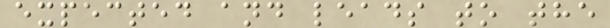expected and leads to the
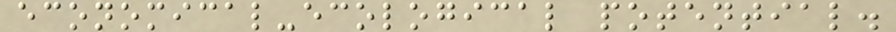economical-ecological potential.
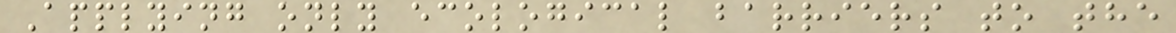Applying only ecological barriers to the
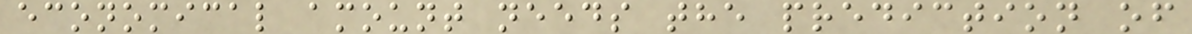economical amount needs the prediction of
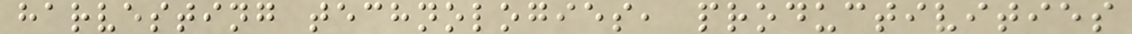harvesting technologies, productivities
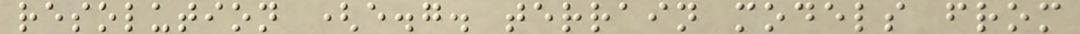resolution (e.g. terrain models from
